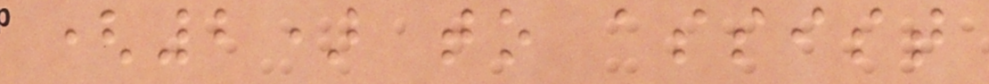(2) to assist
